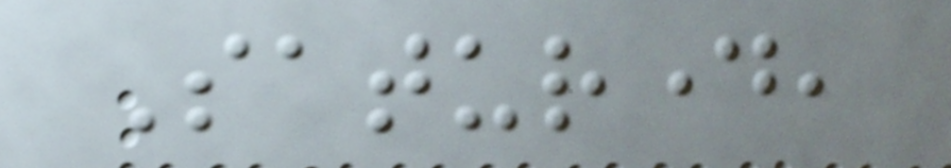Saturday,
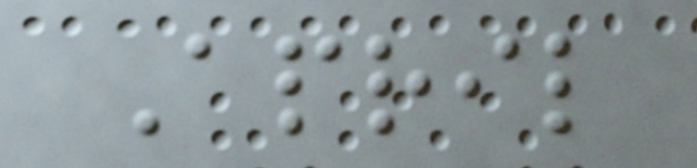April
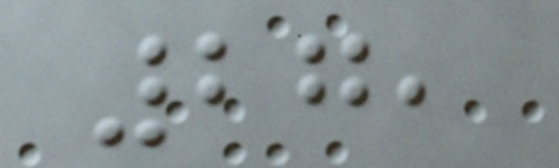27,
